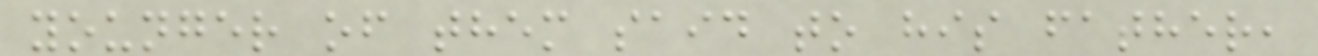younger of them said to his father,
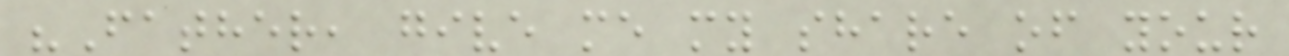"Father, give me my share of your
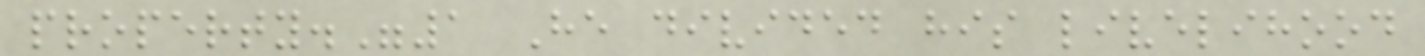property."1 He divided his livelihood
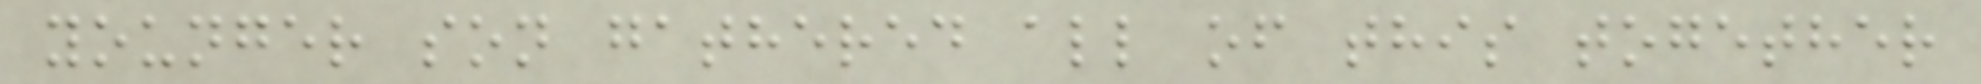younger son gathered all of this together
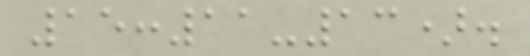15:11-13).
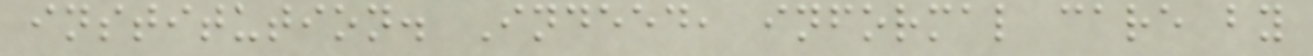institution. Indeed, informal care by
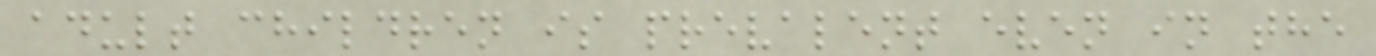adult children is prevalent even in the
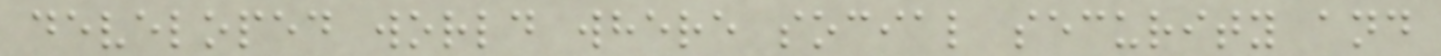developed world where social security and
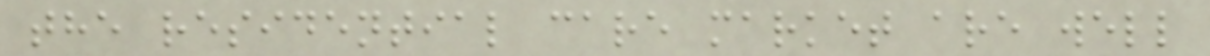the residential care market are well
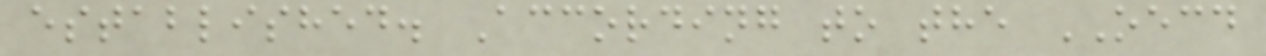established. According to the OECD
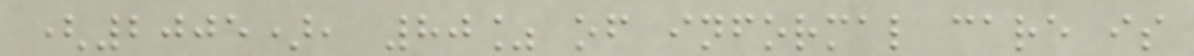(2005), 80% of informal care is
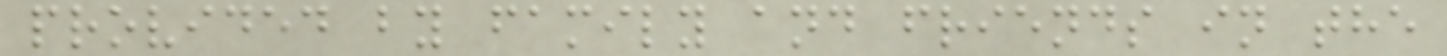provided by family and friends in the
